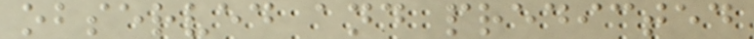observed and predicted
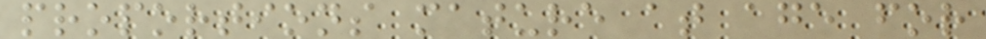proportions mature at age for
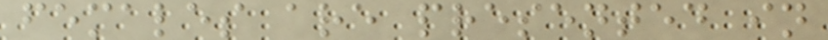females are presented in
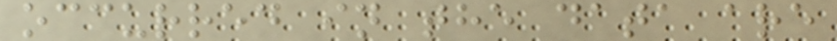occurred in the data are
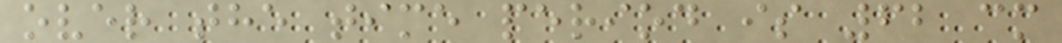over the time period is 62 cm
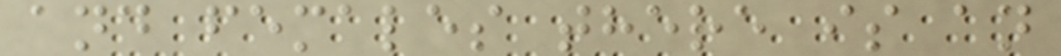and females there is an
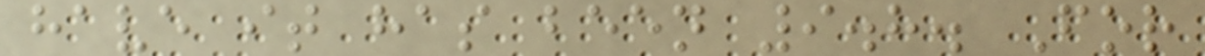have it has been 9.8. For
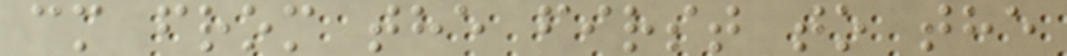cm from the first to the
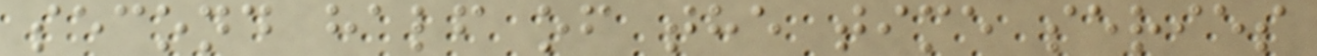second half of the time series
